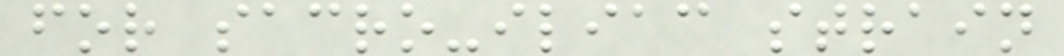for sacro-iliac strain
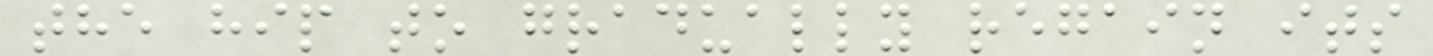the hip to gradually regain its
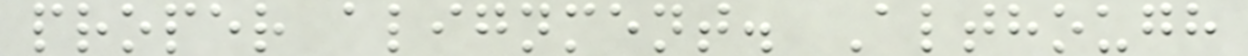proper alignment. Although
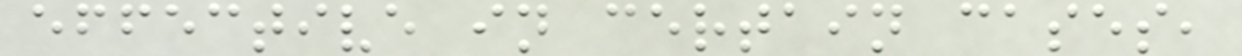effective in certain cases,
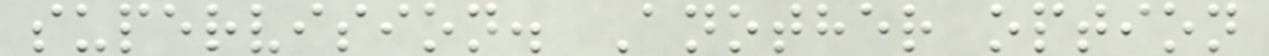supervision. Another option
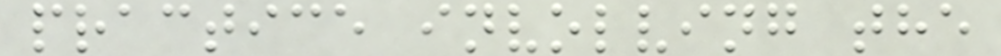practice involving the
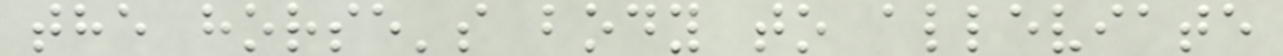the horse's body to alleviate
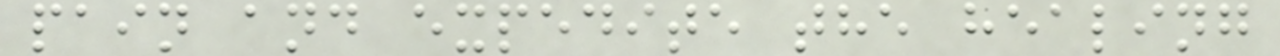pain and expedite the healing
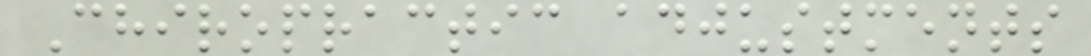Chiropractic adjustments
